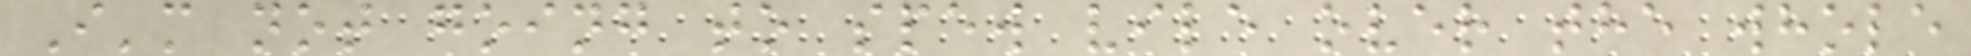I'm not going to spew vile over the whole
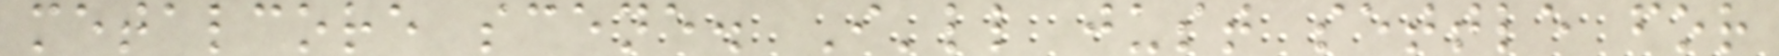metalcore scene. I'll just settle for
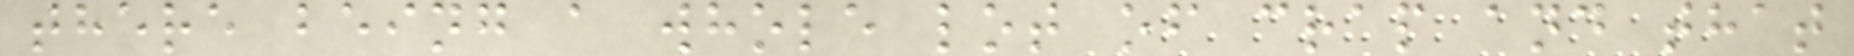there being a whole lot of crap and that
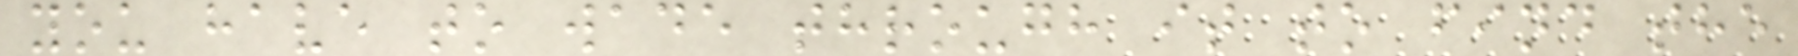you have to wade through it to find the
